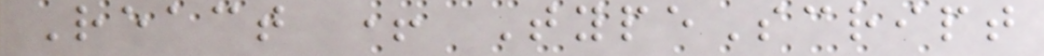React + TypeScript
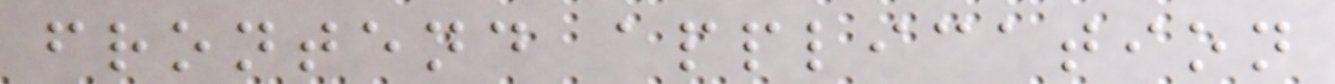frontend application
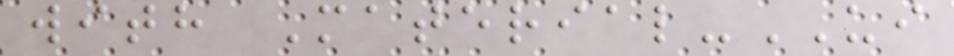with Material-UI
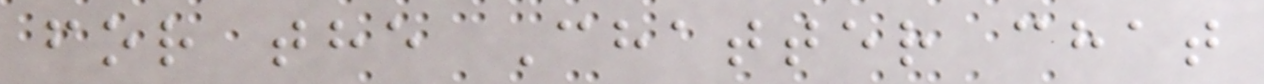for the Chatter chat
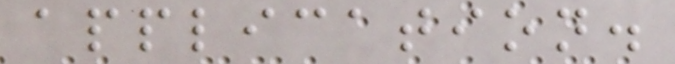application.
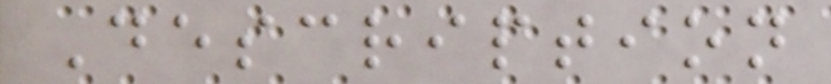Description
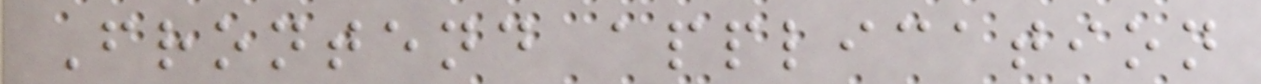Frontend application
